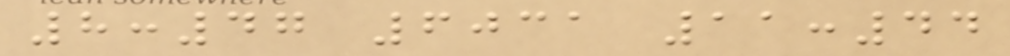8:47 6031 11:44
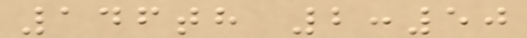146th 2:50
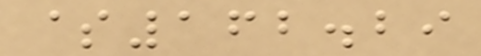$162.29
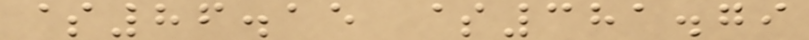$86.15 $381.79
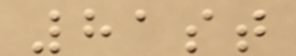81st
